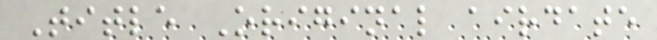Title Original airdate
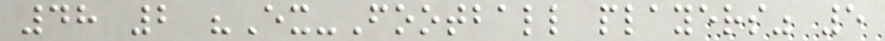48 2 "Ex-Football players" 5
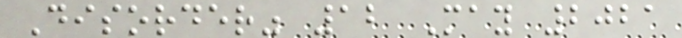Disorder" 12 May 2021
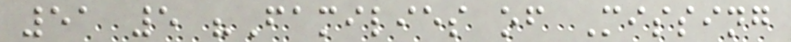51 5 "Families of Missing
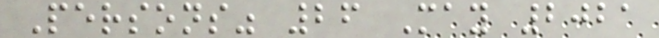Persons" 26 May 2021
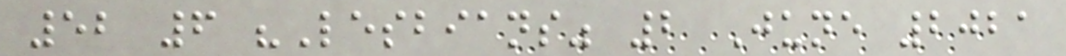52 6 "Lesbians" 2 June 2021
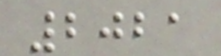2021
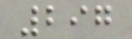297
